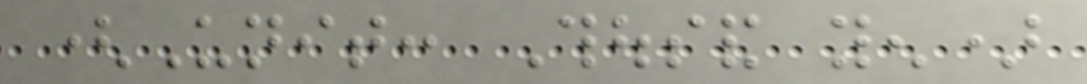(Unit: Thousand yen)
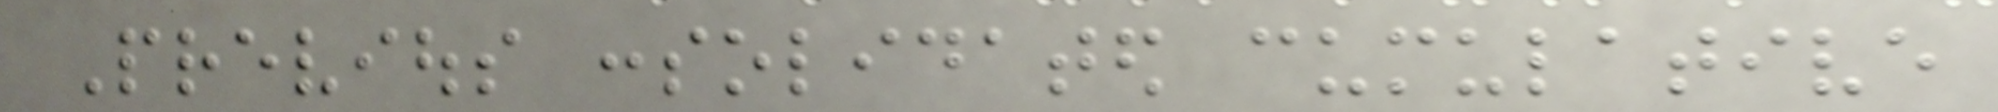Previous consolidated cumulative
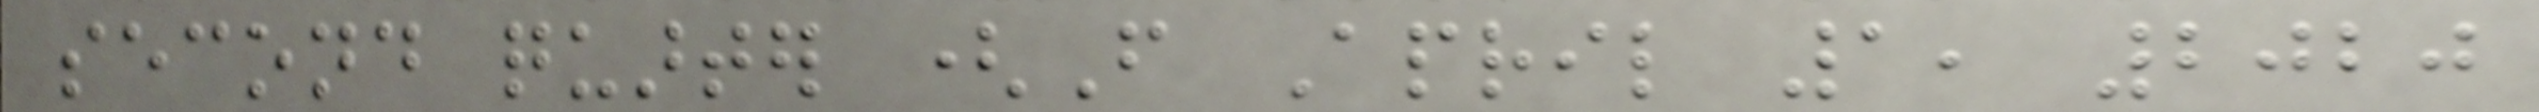second quarter (From April 1, 2020
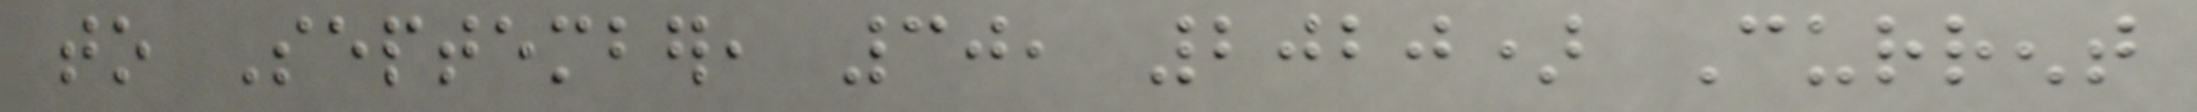to September, 30, 2020) Current
